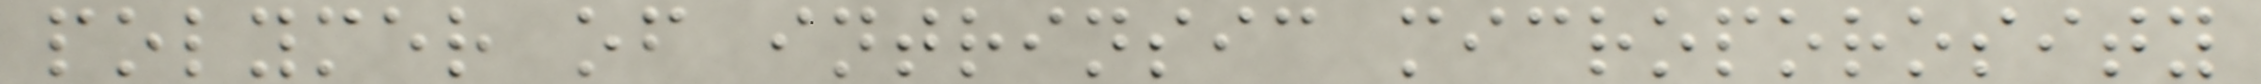polymer of intrinsic microporosity
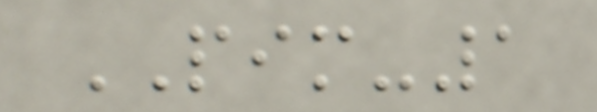PIM-1
